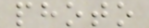photo
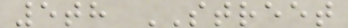5th STREET
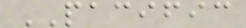PACIFIC
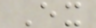Ex
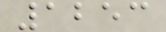1253
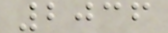2036
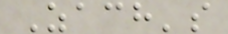Zach's
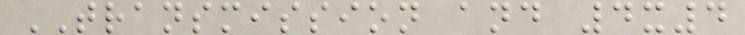TRANSMISSION and 4x4
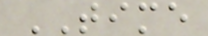TIME
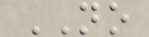NO
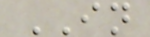IN
